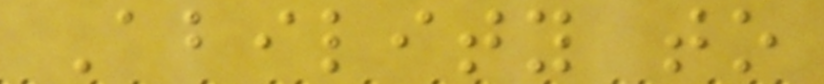Ability to
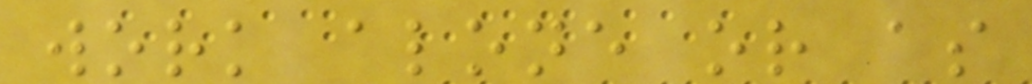work alone or as
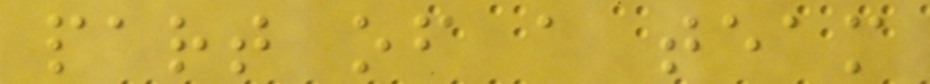part of a team
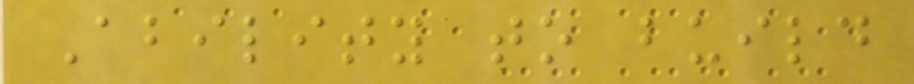Ability to build
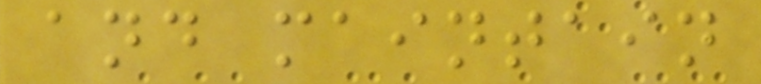and maintain
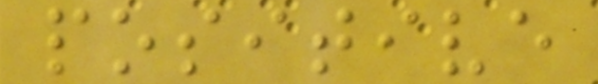positive
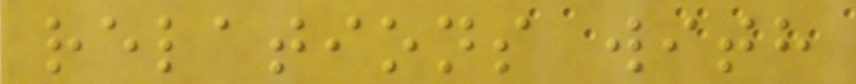relations with
